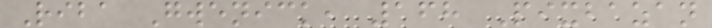Riba Gwenick, 168 Pixbazan
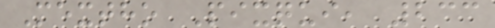Mextho Pixqui, 233
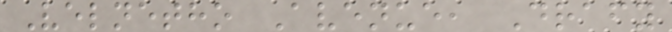Velnetho Avenue, Drafy
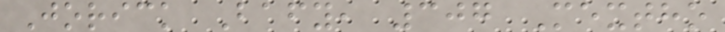Jorick Bafy, 307 Mextho
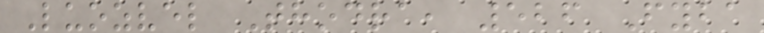Luozvel Thodra, 526 Fyba
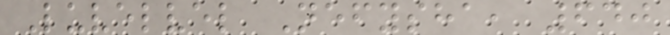Luvelvel Nefysha, 640
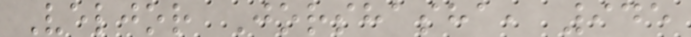Veljor Jorshasha, 945
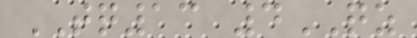TQ13 4QZ
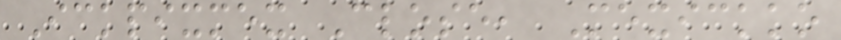Ickpixmex Close, Mexickko
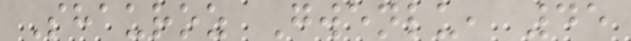Shauroz Gwenlu, 45
